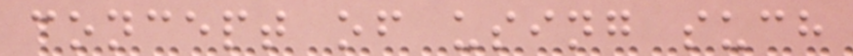concept of using such
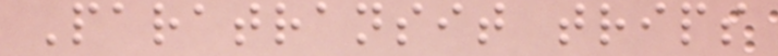Paratransit trips
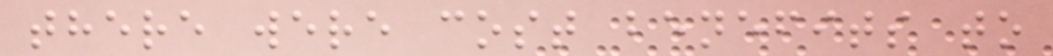there were cost benefits to
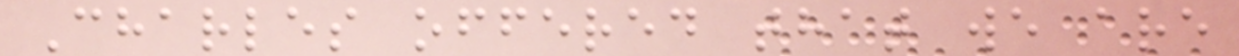Charles offered that we are
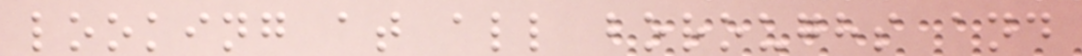looking at all boroughs and
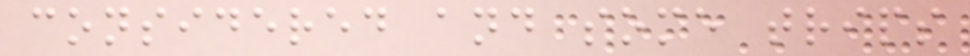considered and some trips
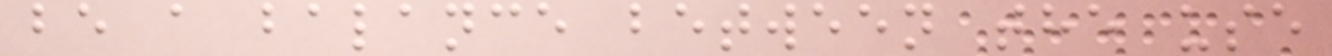be a balance between the use
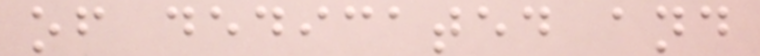of dedicated and
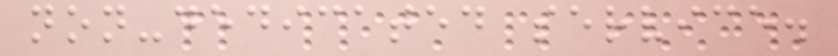non-dedicated service.
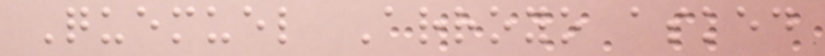Quemuel Arroyo asked
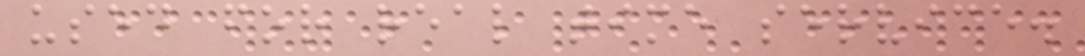used for real time service.
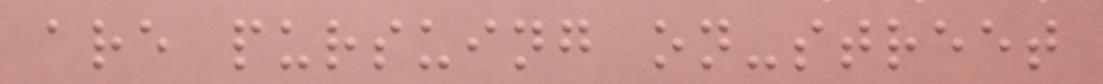are pursuing on-street
